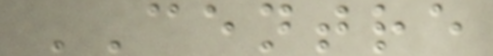CENTRE
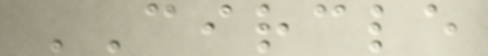CIRCLE
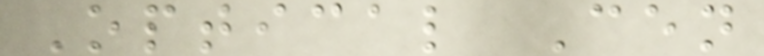Optical Cen
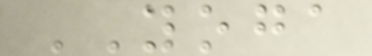YOGA
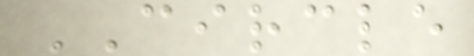CIRCLE
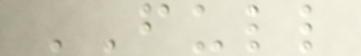FULL
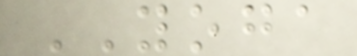YOGA
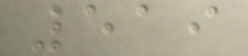519
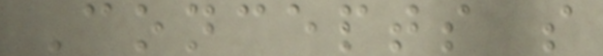Concepts s
